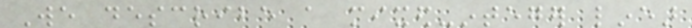We describe a mixed-integer linear
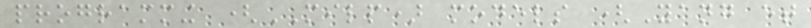programming (MILP) models (Yang et
